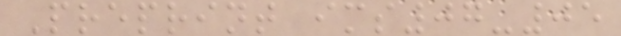Preprint ims07-05
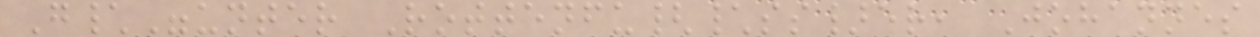G\"unter Rottenfu{\ss}er, Johannes
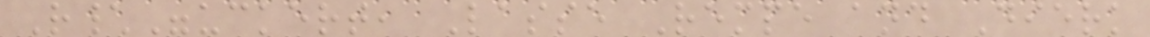R\"uckert, Lasse Rempe and Dierk
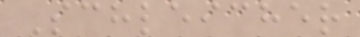Schleicher
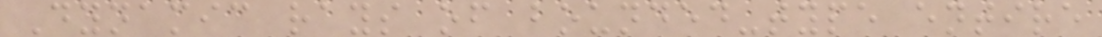Dynamic rays of bounded-type entire
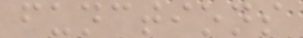functions
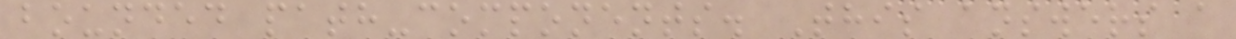bounded path-components. This answers a
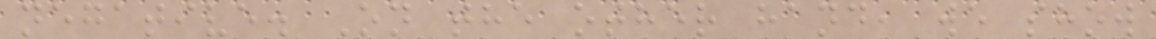negative. On the other hand, we show
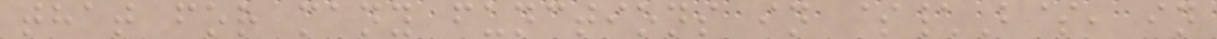that for many functions in $\B$, in
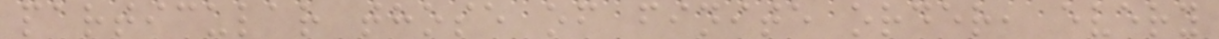particular those of finite order, every
